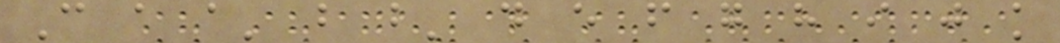C a a' b b' d e f g h i j k
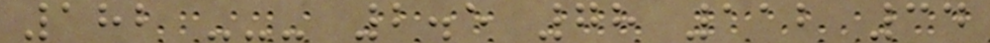182 --- 2.5 78 112 34
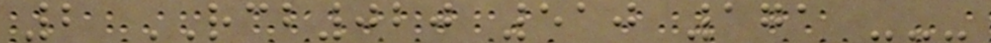2 RCB020 510 171 ---
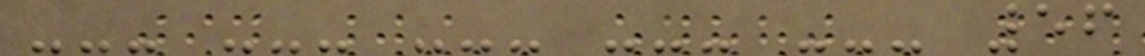--- --- --- --- --- 56
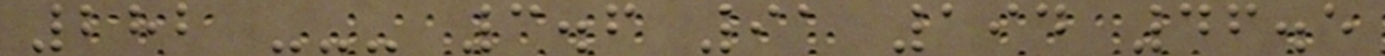282 --- 3.6 91 194 46.5
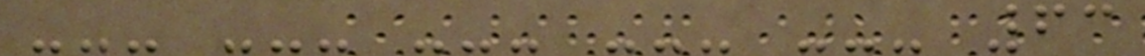--- --- --- --- --- 63
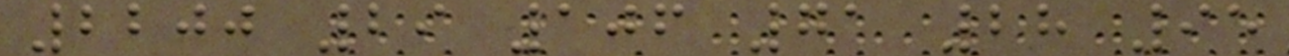2200 29 106 71 28 95
